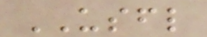USFL
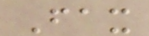Fax
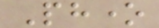Phone
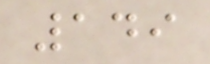149
